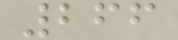266
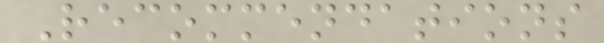Recommendations
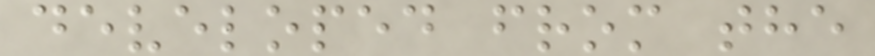developed from the
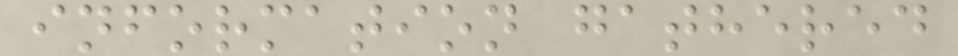information gathered
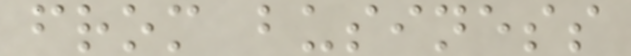from business
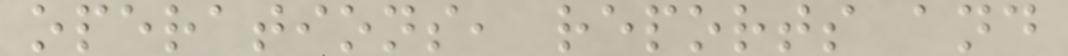operations, reports and
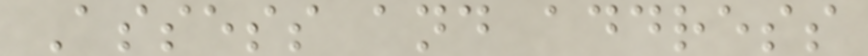Assess and address
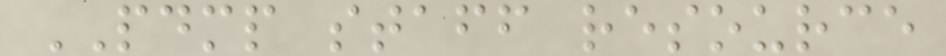PDMP staff resource
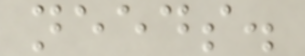needs.
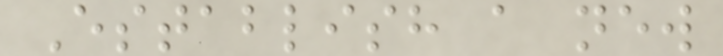Establish a new
